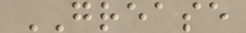GREASE
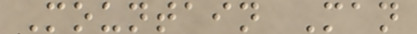Mountain Man
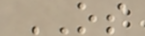OS
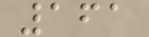161
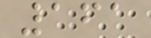161
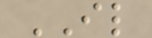IL
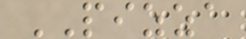PIZZA
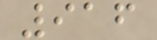916
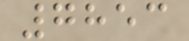7853
